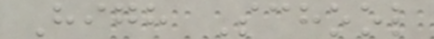High School
